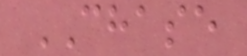CHASE
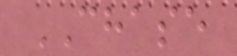CHASE
